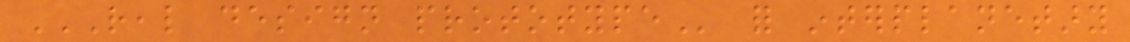REAL DESIGN PROTOTYPE for interplanetary
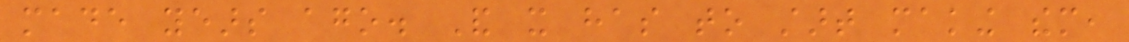made years ago. And it has to start making them,
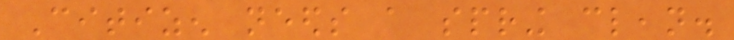Citizen needs a spring clean.
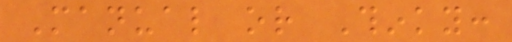Manual or Thinky:
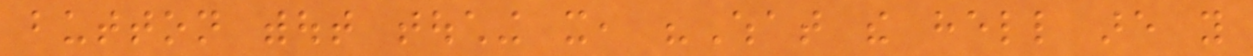button without touching it, "What the hell are you
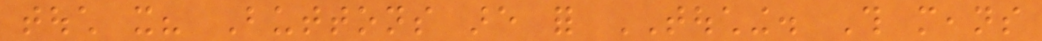touch it? Buttons are for TOUCHING. This means
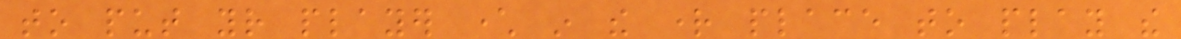to put your player character in the right place to play the
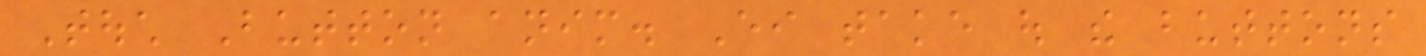Touch Button anim. Either take out the buttons
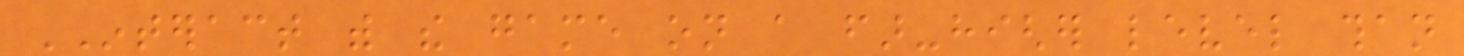INTERACT with the game on a far-higher level than
